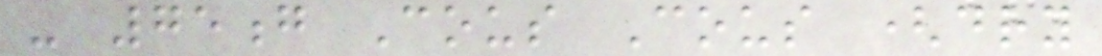- 75g Cous Cous (dry
